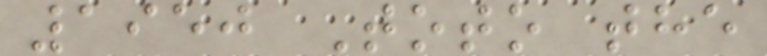1950 Toto the
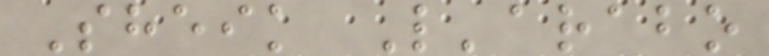Sheik L'arabo
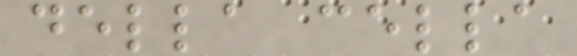della cella
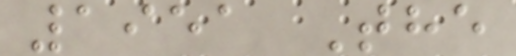1951 The
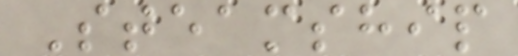Steamship
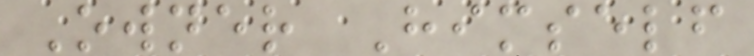Owner Himself
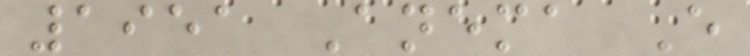1951 Anema E
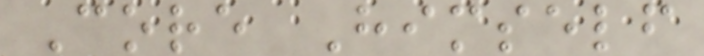Core Himself
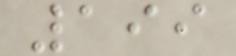199
